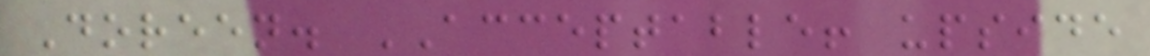Doreen. ACCEPTABLE! upside
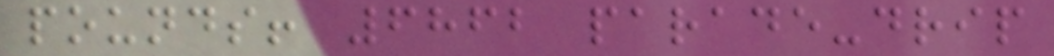pounds! 6862 parade-drip
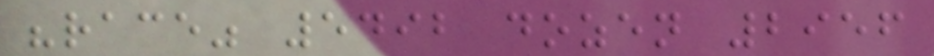"race" 5492 dozen 2956
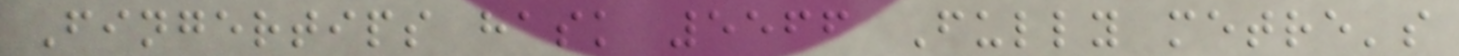Fingertips hask 5566 Fully metre's
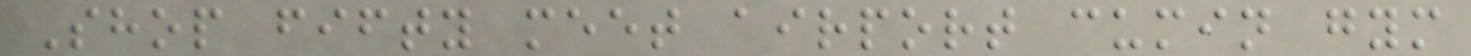Shop fifty meet airport cumin gym
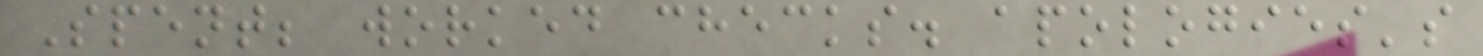Spent; worked checks. apologies's
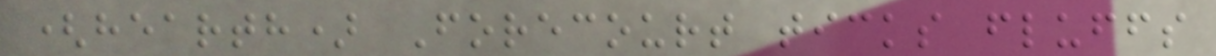(hearth) Forecourt ticks fluffs
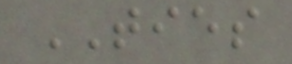TIES
